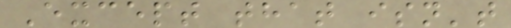Except that isn't
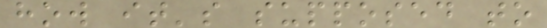how it's supposed to
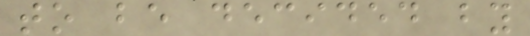to be decided by
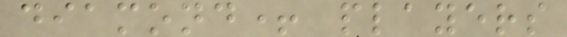diamond+ players
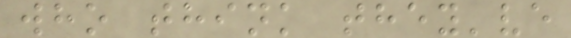who think they've
